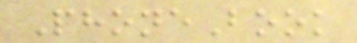PhoneBook
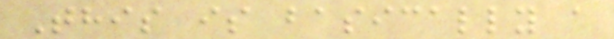This is basically a
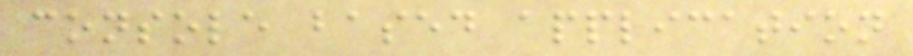console based application
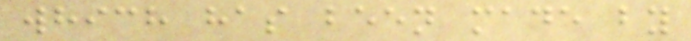which has been made by
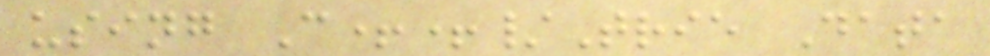using C++/Trie Data
